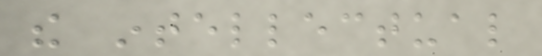the intellectual
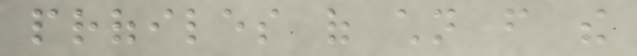profiles of children from the
